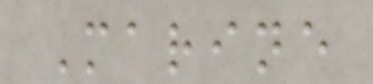Marine
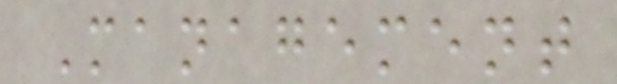Management
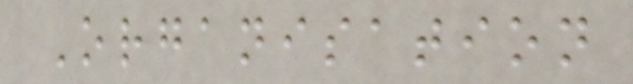Organisation
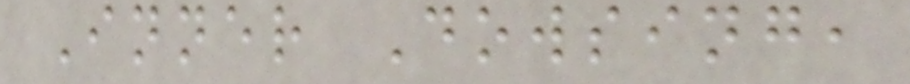Inner Dowsing,
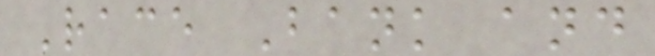Race Bank and
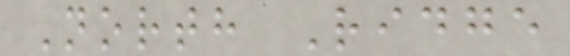North Ridge
